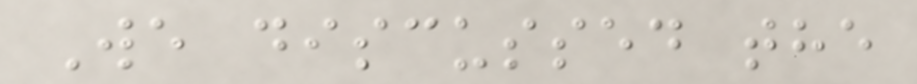We discussed the
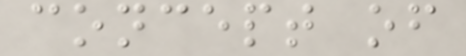concept of
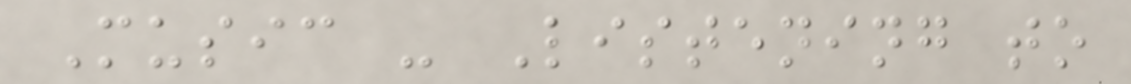Music - Listening to
